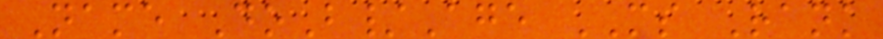Name DoB/Age MS Rank
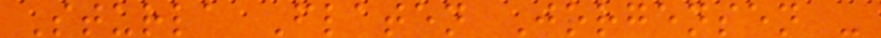Sturla Flaten Jorgensen -
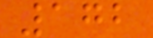172
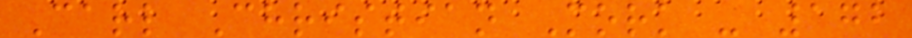Carl Christian Mork - 172
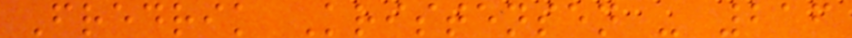Fredrik Kristensen - 216
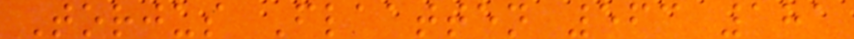Torjus Flaatten 563 181
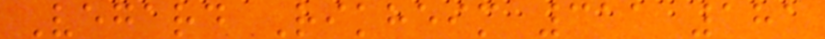Vegard Rikheim 311 181
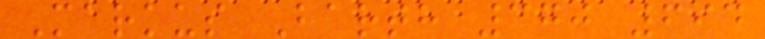Markus Barth 370 694
